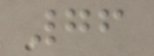76
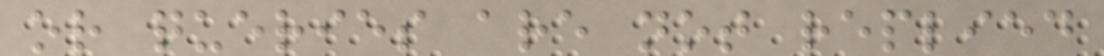or queries are not replied
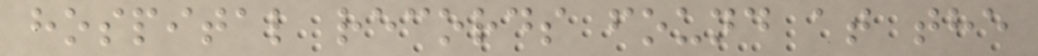hospital records found at the
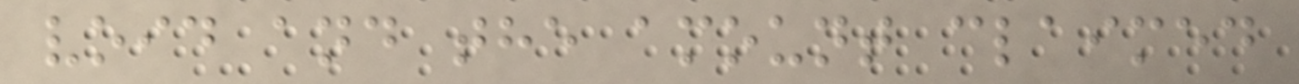void and the amount claimed
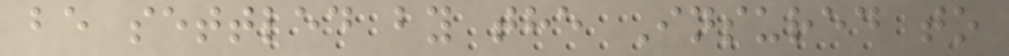be settled by the Insured to
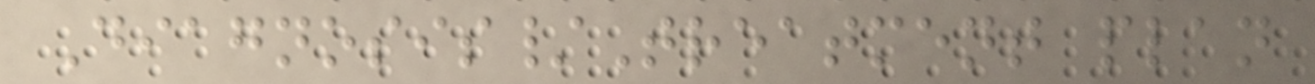Diagnosis/Treatment plan
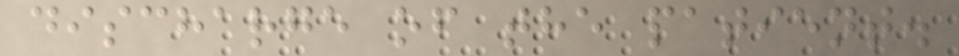discharge of the patient.
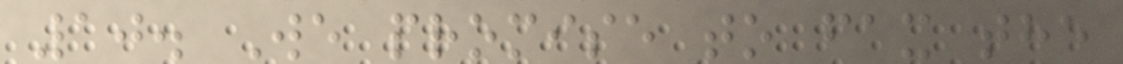10. We promise to fax the
